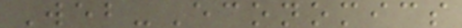Web-Economics
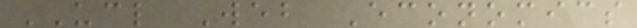UCL Web Economics
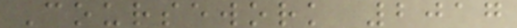Coursework 2017
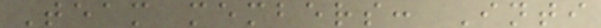Team members: Inti
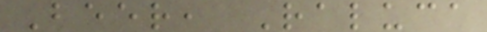Beer, Raluca
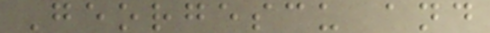Georgescu and
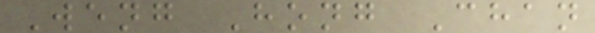Weng Hong Chan
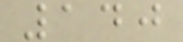140
